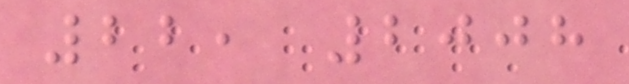22, 2008
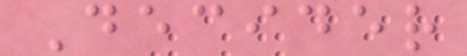Decider
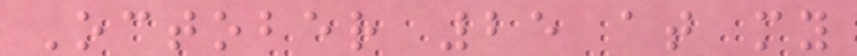October 25 at my
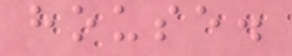house.
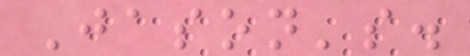Jason's.
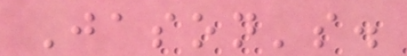Jason's.
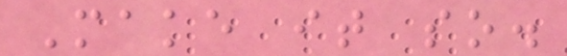Make it so.
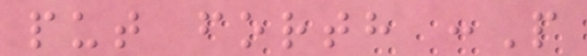put forth :P
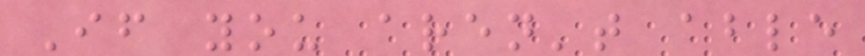If you aren't able
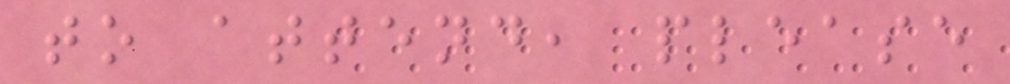to attend, please
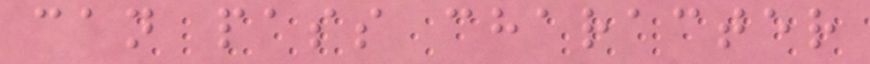can pass character
